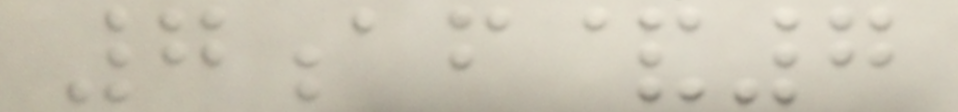7af&7
